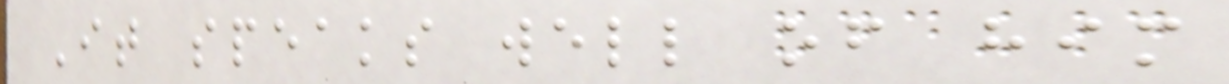It speaks well of him
